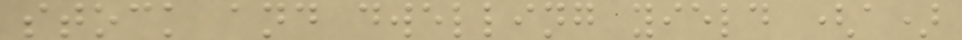stock and dwelling yield (a)
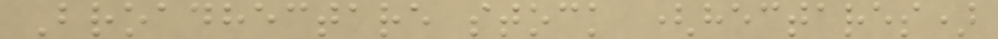Broadhectare stock (hectares)
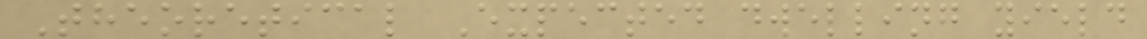Theoretical Expected dwelling yield
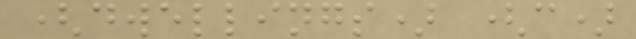(dwellings) (c)
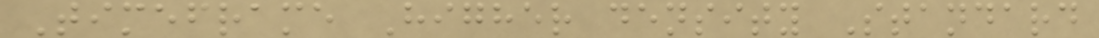Timeframe Higher density Standard
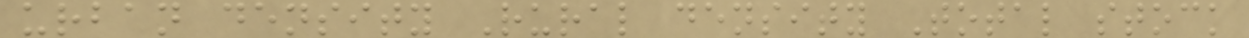urban density Rural density Total stock
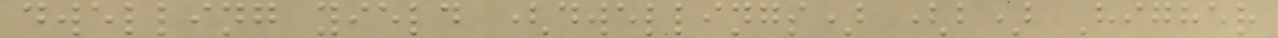dwelling yield (dwellings) (b) Higher
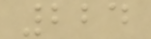224
